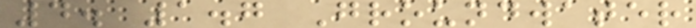4. 1.7 Groundwater
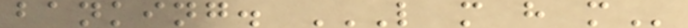banking. L M H M
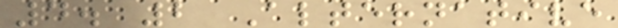4. 2 Alternative
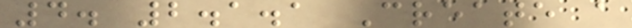4. 2.1.1 Create a
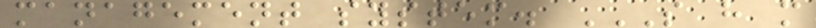management system. S H M
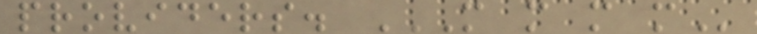providers. M M M M
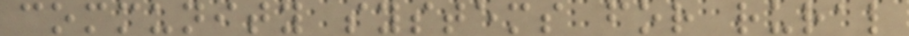community systems for rural
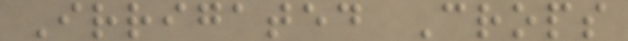Irrigated Crops
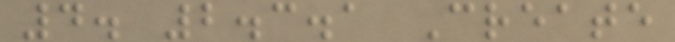4. 2.3.1 Create
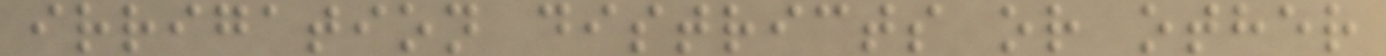irrigation districts or other
